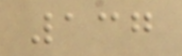137
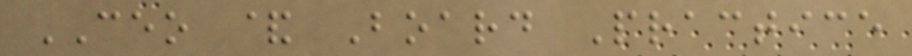CEO & Board Practice
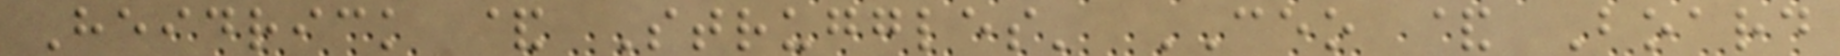Heidrick & Struggles' CEO & Board
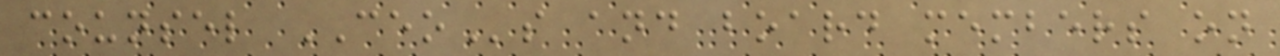counsel CEOs and board members on
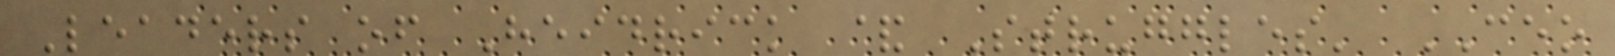Leaders of Heidrick & Struggles' CEO
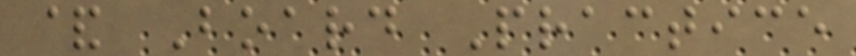& Board Practice
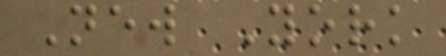New York
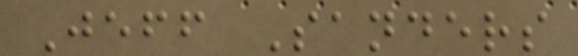Jeff Sanders
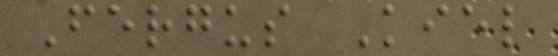Fergus Kiel
